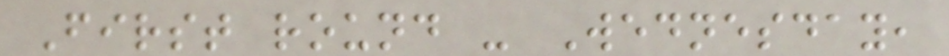First round - Wednesday,
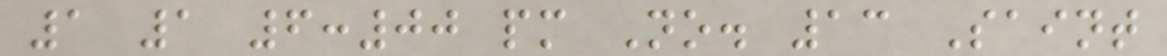1 1 6:00 pm No. 13 Saint
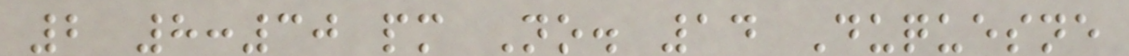2 8:30 pm No. 14 Duquesne
